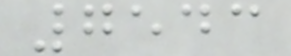7543
